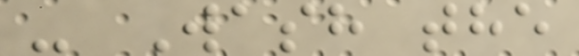- Wash the
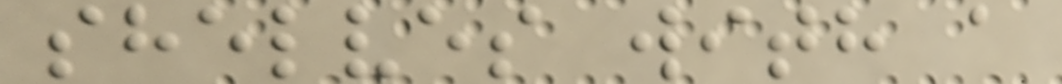shelves with a
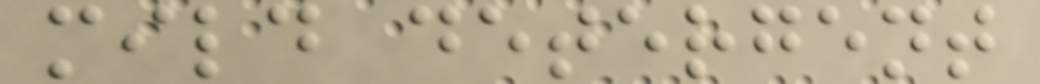mild detergent
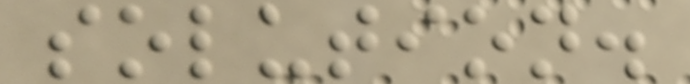solution.
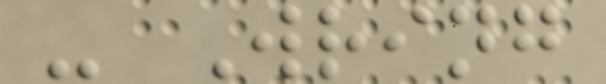- Wring
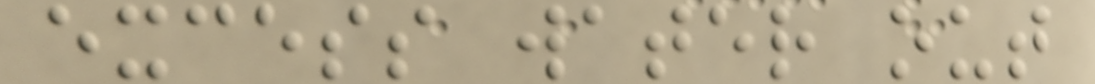excess water out
